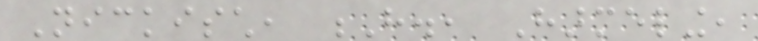Nickisch, H., Harmeling,
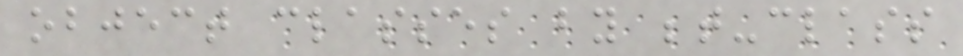object classes by between-class
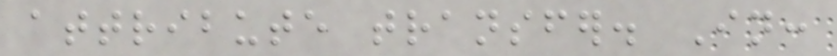attribute transfer. In:
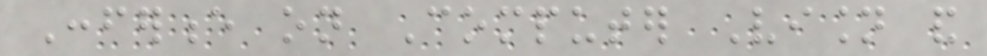Conference on Computer Vision and
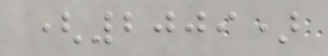(2009)
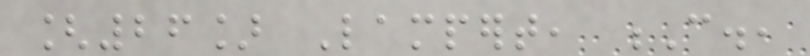[26] Lampert, C.,
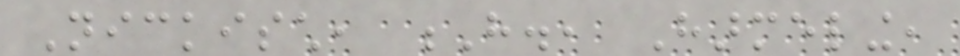Nickisch, H., Harmeling,
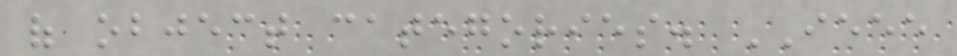of object categories. IEEE
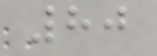80
